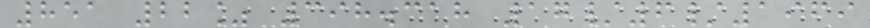851 22% 398.318 17/6/1969
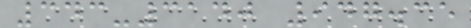343-3140 947.35
